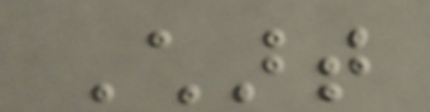Chart
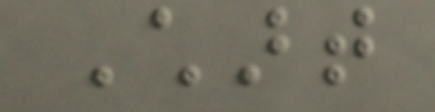Chart
